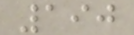190
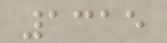1315
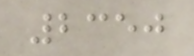2350
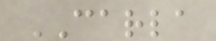CARLA
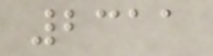2311
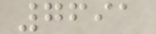7691
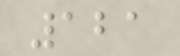121
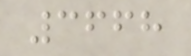3668
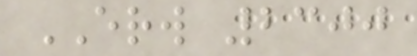ERW 2300
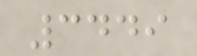3449
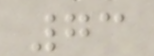73
